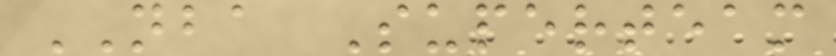NBA Superteam
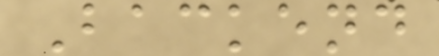Backend
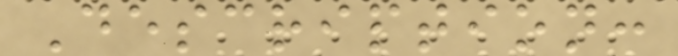Description:
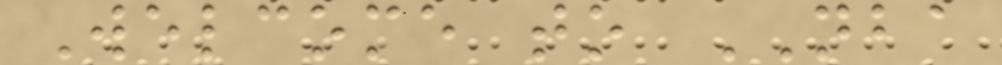Welcome to NBA
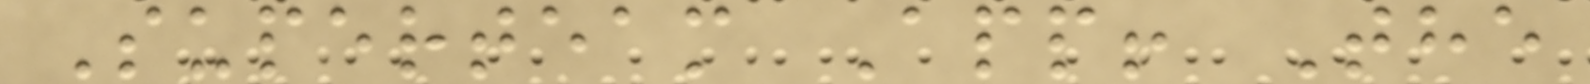Superteam App! The
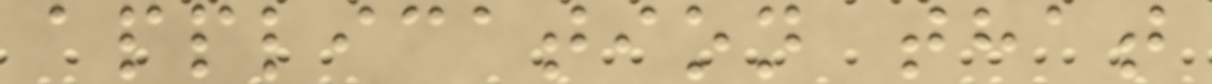application that
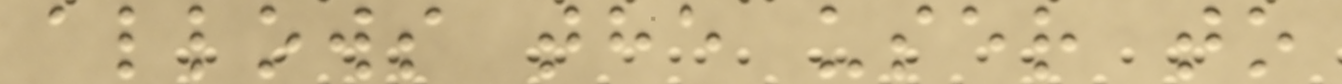allows the user to
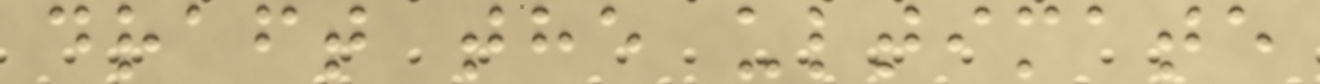draft the ultimate
